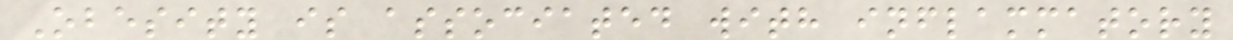Obesity is associated with inflammatory
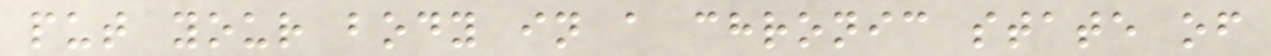put your body in a chronic state of
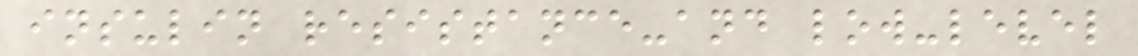insulin resistance-and low-level
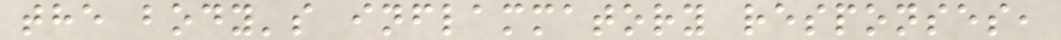the body's inflammatory responses,
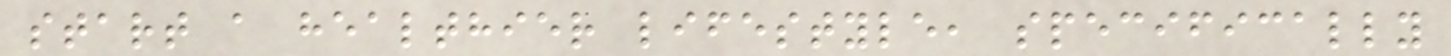start a healthier lifestyle, specifically
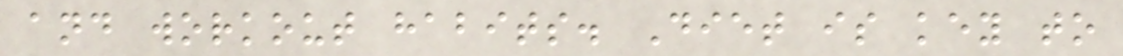and workout habits. Diet is key to
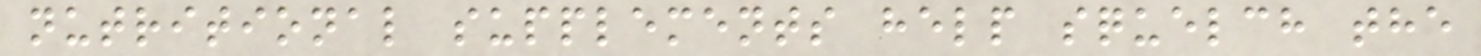nutritional supplements help squelch the
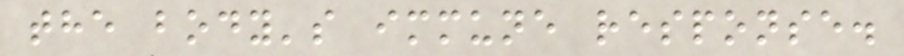the body's immune response.
